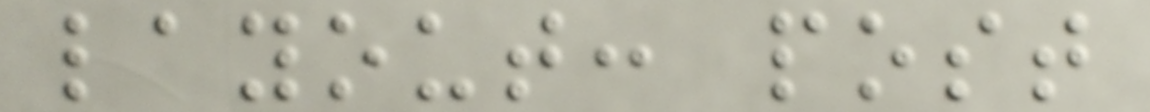layout: post
